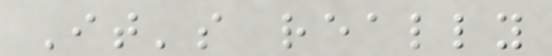It's really
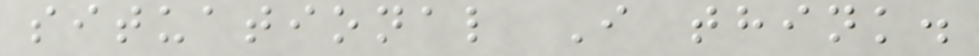situational I think.
